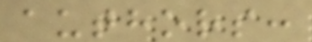authors:
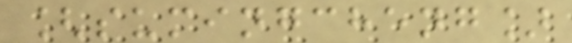[sumingcheng]
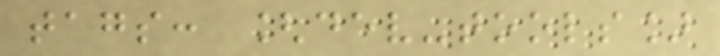tags: [dev-tools]
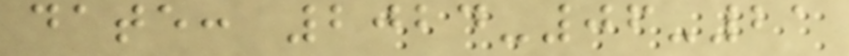date: 2024-06-21
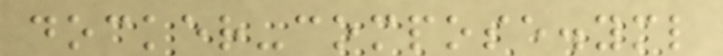docker-compose.yml
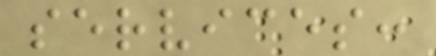services:
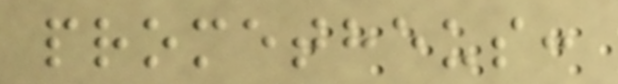prometheus:
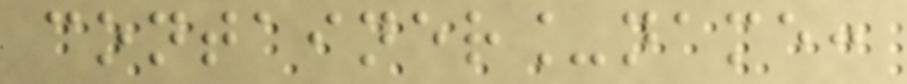container_name:
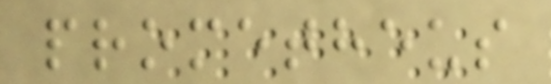prometheus
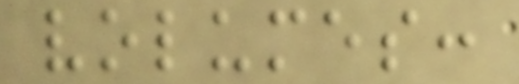volumes:
